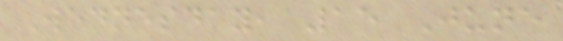Wednesday, 15 June
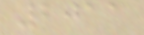2011
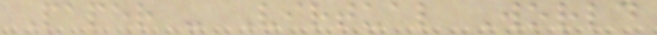Paper - Virtual World
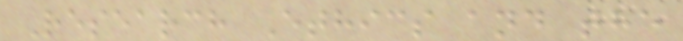Research Ethics and the
